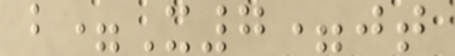b=X7=jt
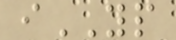iYP
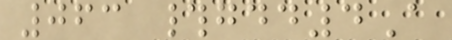063 #gdd4A
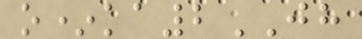o*ka2JH
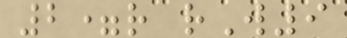2=r rW9
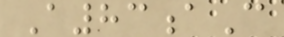A83aC
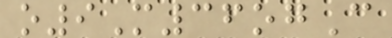o9M36ogC
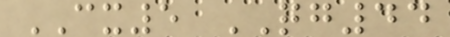CX5 QG44
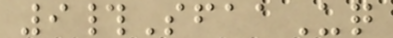9#SfaaUq
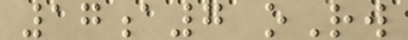17a7 oRw
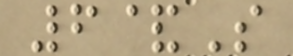6&S
